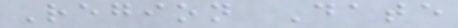Region Date
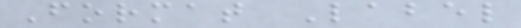Format Label
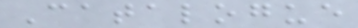Catalogue
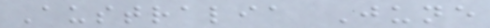Australia June
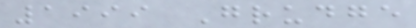1999 Grudge
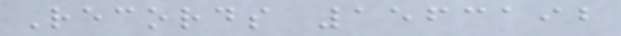Records 1563192
